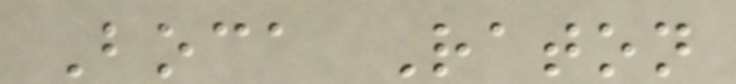Boca Raton
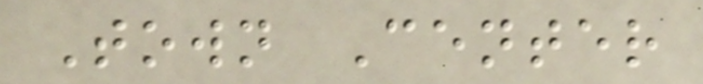Town Center
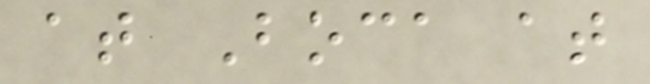at Boca at
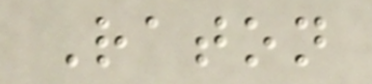Raton
